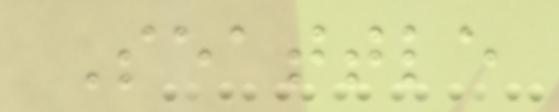Seattle
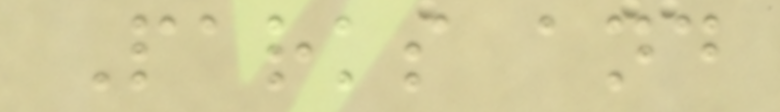Parks and
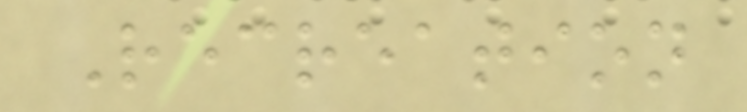Recreation
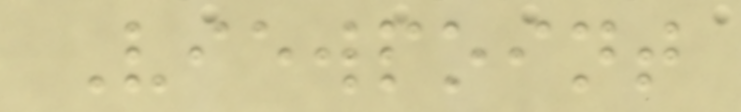Viewpoint
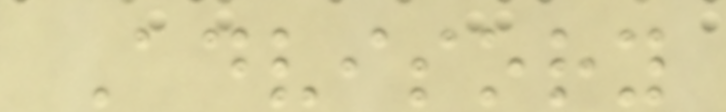Advisory
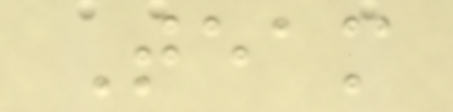Team
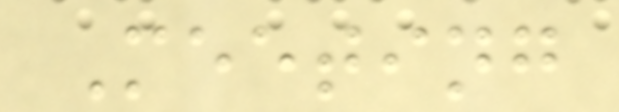Meeting
